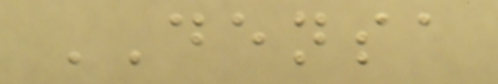DENSA
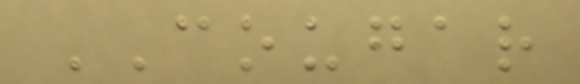COUGAR
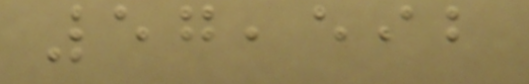57,592
